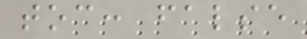toc: false
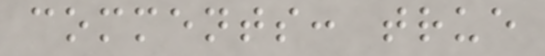comments: true
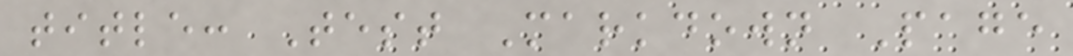title: Test Markdown Page
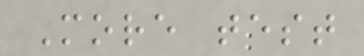More test
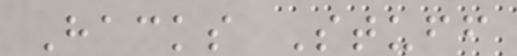Hacks Stuff
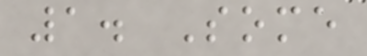1. Some
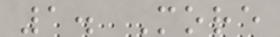1. More
